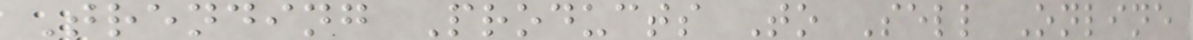Trending Products To Sell Online
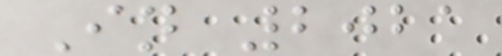In 2021
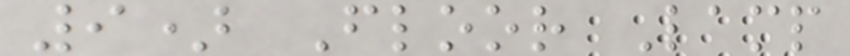9) Floor Lamp
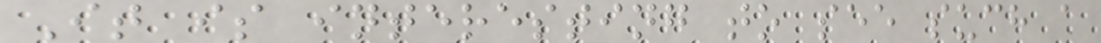It is interesting to see such a
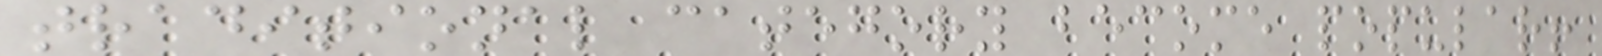traditional category become popular!
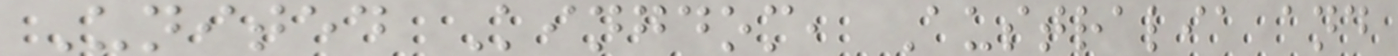United Kingdom, Australia and
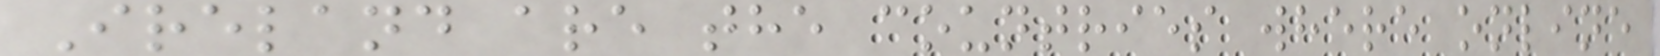Ireland are the countries where online
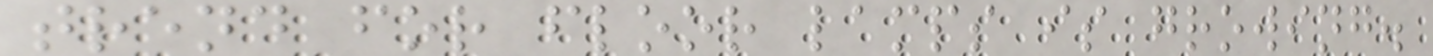trend for floor lamps is growing.
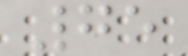75
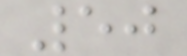50
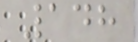148
